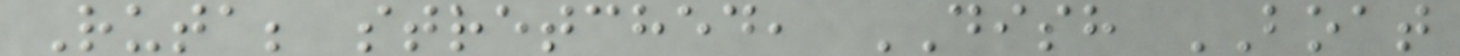Ruta; stretched, DISH BOAT
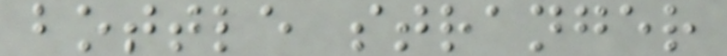bottle stranger
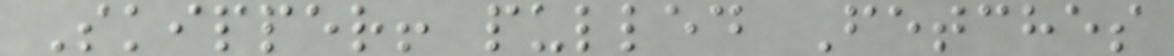Skipper! pulled Fetches
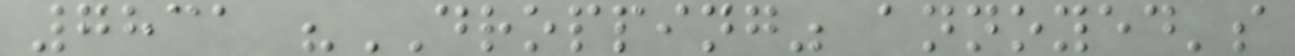7831 "DROPPING" annoyed's
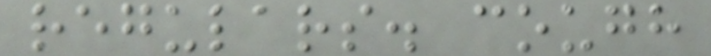regulars. cough
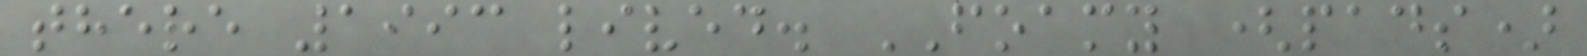there 1993 lived. FOAMY (pads)
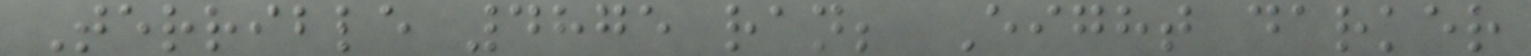Terrible 4875 ran; Eight darker
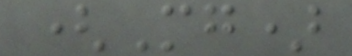(Mg)
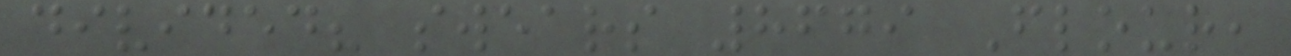divided? swears 8679 Flour,
